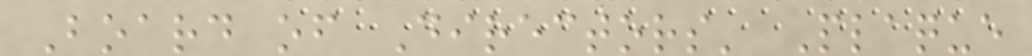Board of Directors' Plaque
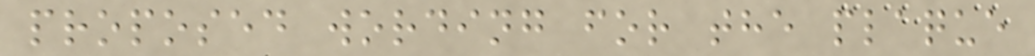proposed wording for the plaque
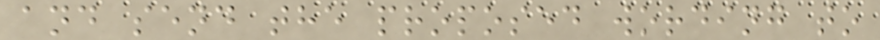and send the proposed wording to
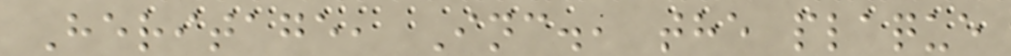Heritage, Inc., the plaque
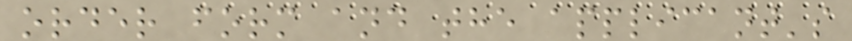order form and the applicant's
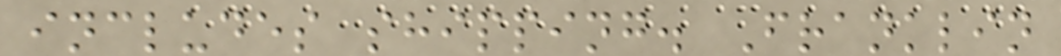includes shipping. Franklin
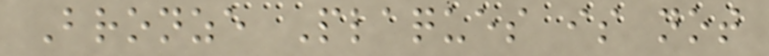Bronze Plaques is not
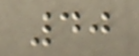40
